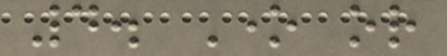4. One or
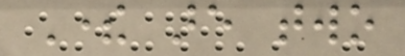There are two
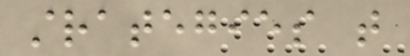strategies that
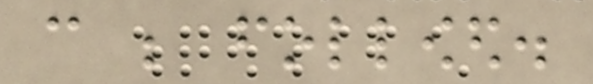can be followed.
